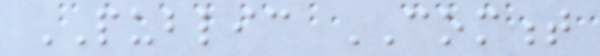PUBLIC COMMENT
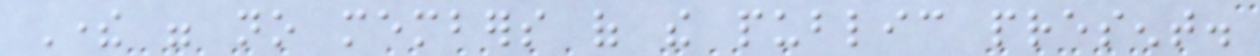There were no members of the public present.
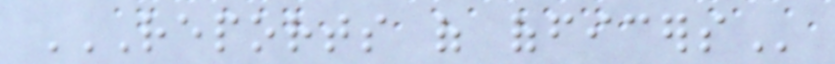REPORTS OF OFFICERS
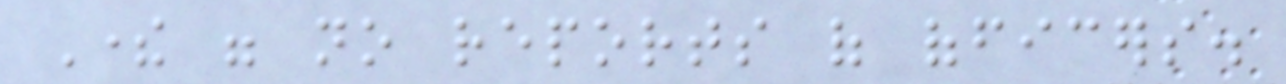There were no reports of officers.
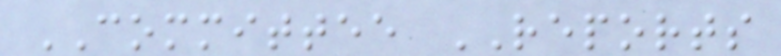COMMITTEE REPORTS
